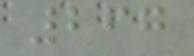267
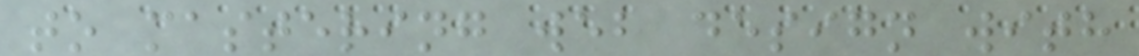to mastering web design with
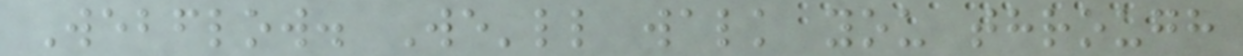Webflow. We'll walk you through
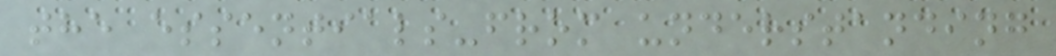the essentials-from understanding
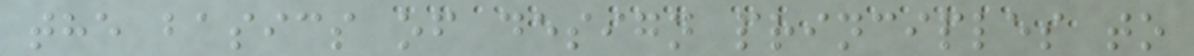the basics of design principles to
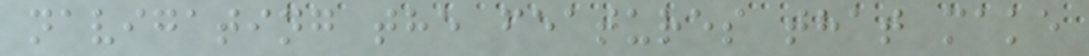navigating the features that make
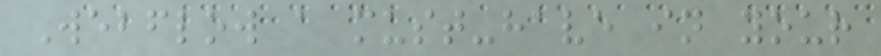Webflow a must-have in your
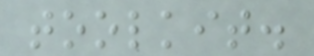toolkit.
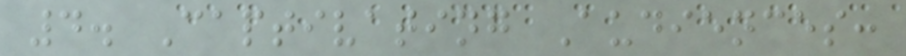4. Captivating Audiences:
